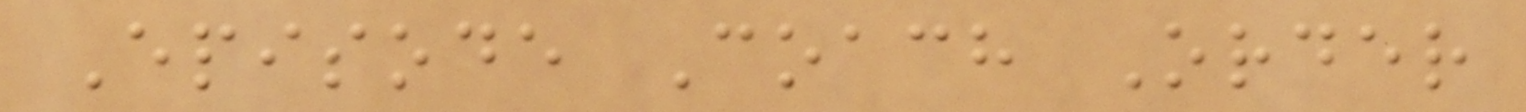Episode Coach Order
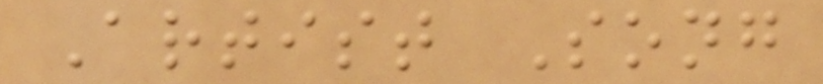Artist Song
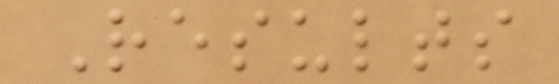Results
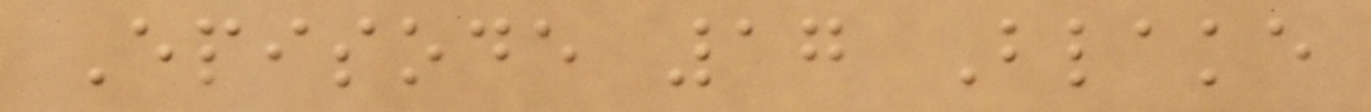Episode 17 Blake
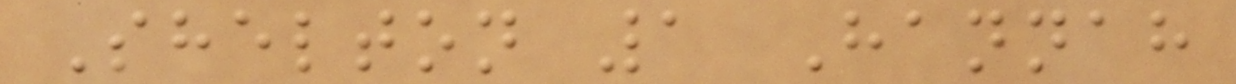Shelton 1 Hannah
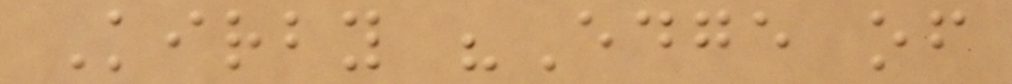Kirby "Edge of
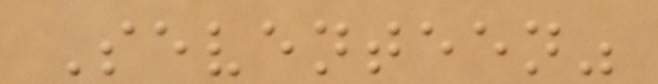Seventeen"
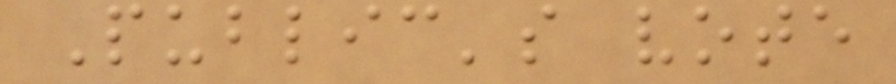Public's vote
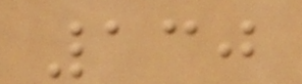130
